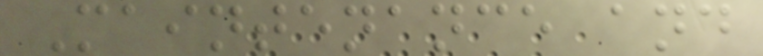Maintenance and
